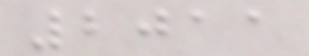2011
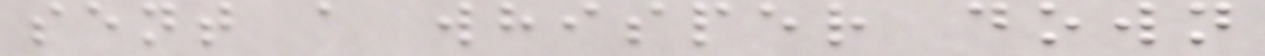sent a whisper down
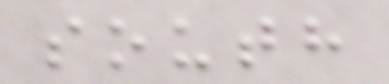south
